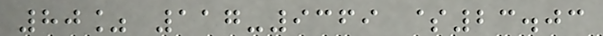80% 117-9369 $23.03
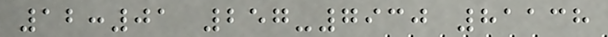12:01 257-7930 81138
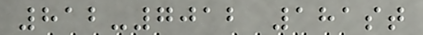812-7012 181st
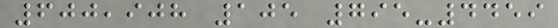600,908 105 795-4459
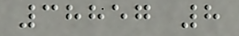38857 8
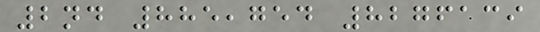2nd 885,754 8276139
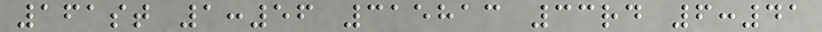161st 1:56 315813 33rd 6:41
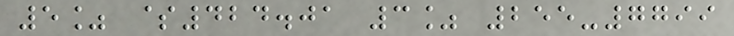5% $424.01 3% 255-7799
